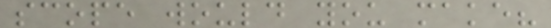scope would you make?
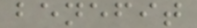benefit
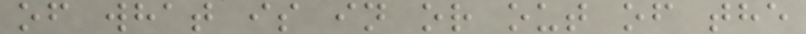of what is in or out of the
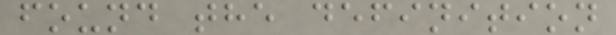found the definition
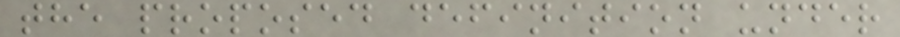the proposed definition under
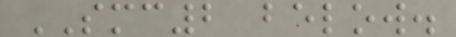SMC2 below.
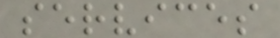services
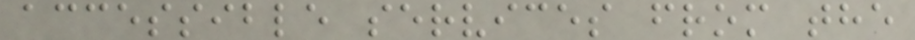accessible services from the
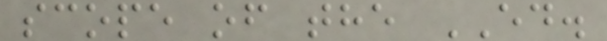scope of the ED.
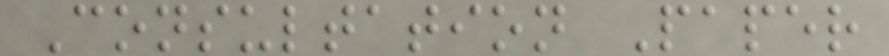Consultation Paper
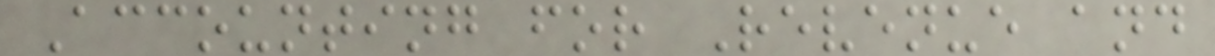Accounting for Revenue and
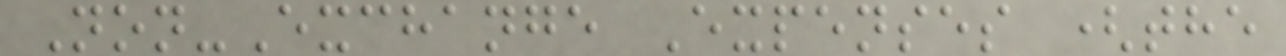Non-Exchange Expenses (the
